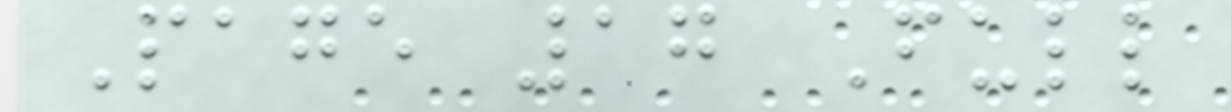Page 17 Full
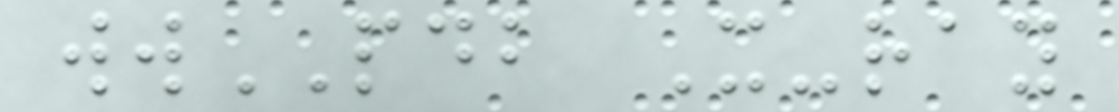wwPDB X-ray
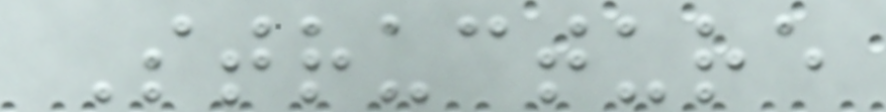Structure
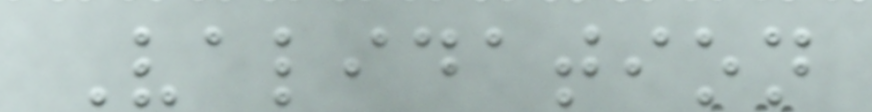Validation
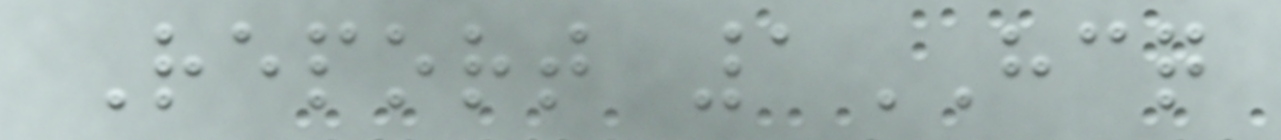Report 1HCQ
